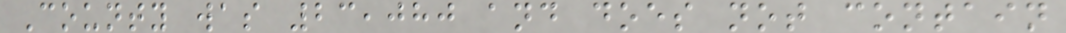County was 23,080 and does not contain
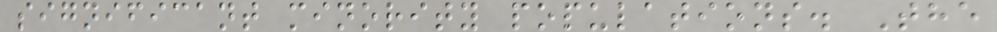significant minority populations. The
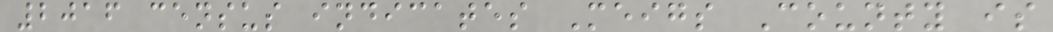2016 census indicates Meigs County is
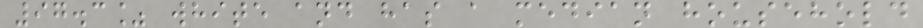97.3% white and has a median household
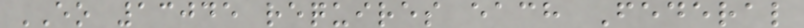EO 13045 requires each Federal
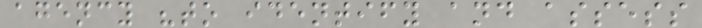agency "to identify and assess
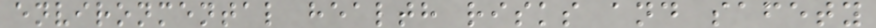environmental health risks and safety
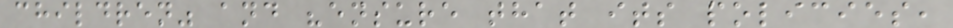children" and "ensure that its policies,
